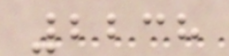2238
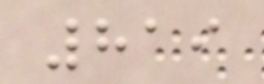819
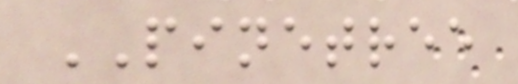PINETREE
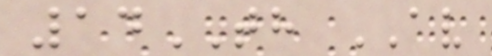14TH AV
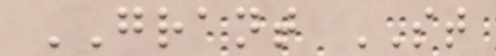GRANT ST
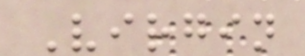Virgin
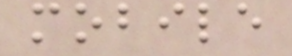mobile
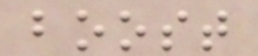boost
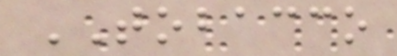TOBACCO
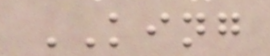KING
